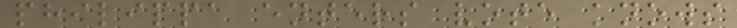philippa enters vote knows
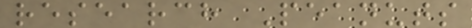research Peanuts
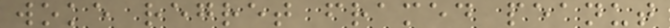woke regret framed peanut
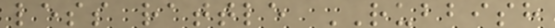less rattle RUBBISH
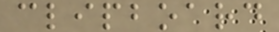clipboard
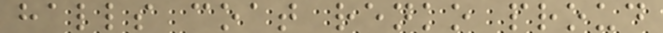halls coat renko proud
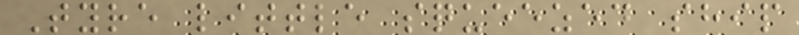Tyre little squeezed ship
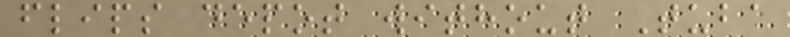flips depot without Tuba
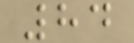84
